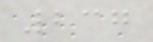237
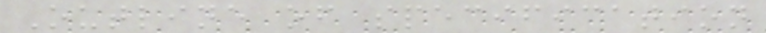Outline of specification
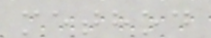method
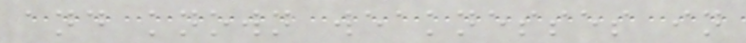and known weaknesses in
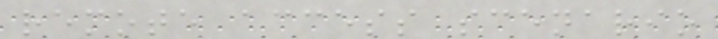remote access scenario
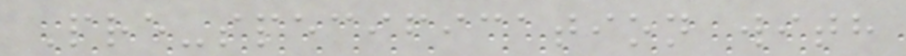Pre-specification with
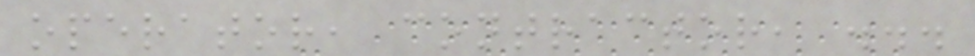operator, contractor, ...
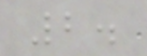2.
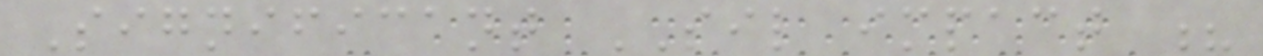Significant SIL impact ?
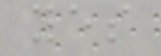yes
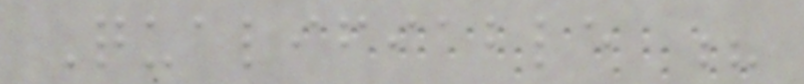Qualifiable ?
